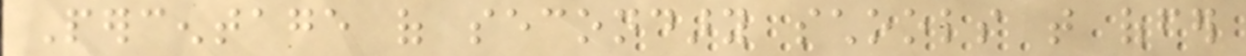Percentage of secondary schools that offer
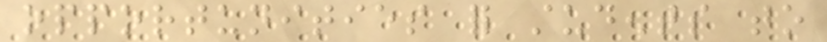opportunities for students to
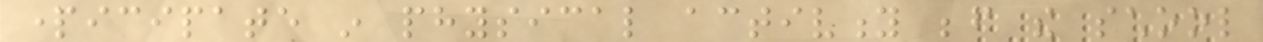participate in physical activity before the school
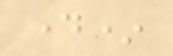day*
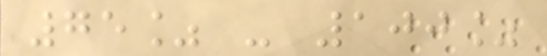75% - 100%
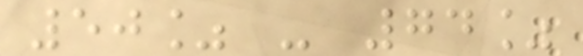50% - 74%
